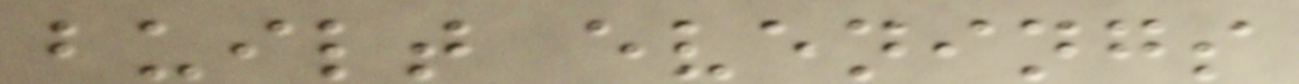built evenings
